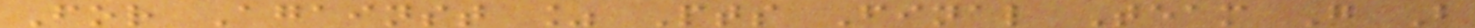For Against % Pts Final Team G B
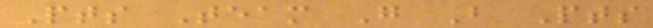Pts Team G B Pts
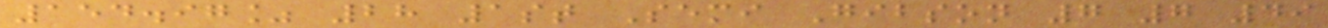154.97% 28 1st Semi Gibson 7 7 49
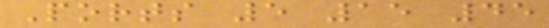Ports 5 15 45
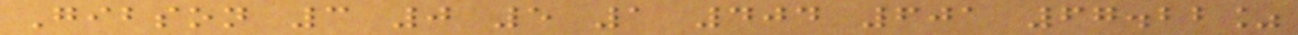Gibson 3 0 5 1 404 601 67.22%
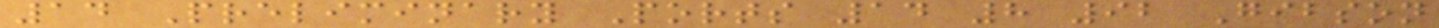14 Preliminary Ports 14 8 92 Gibson
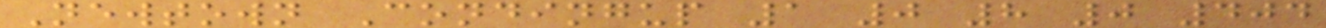Newtown Condingup 1 0 8 0 404
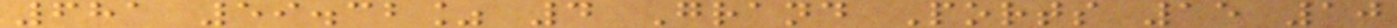681 59.32% 4 Grand Ports 15 10
